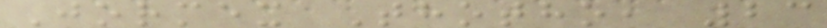Jormex Thotho, 23
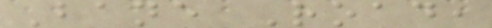Bane Road,
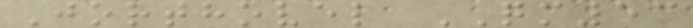Jorthovel QM53
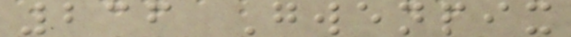236 Gwenpix
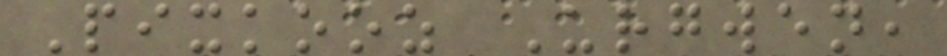Pixkooz Urgwen,
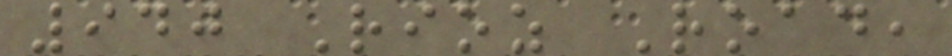940 Rioz Road,
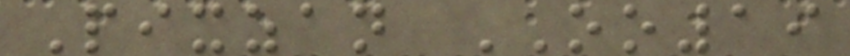Pixzan OO19
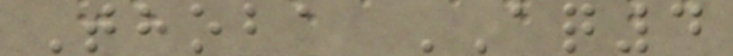Thoba AQ4
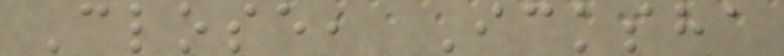Close, Icksha
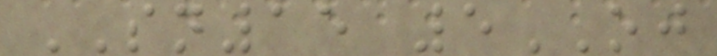SN15 5OJ
